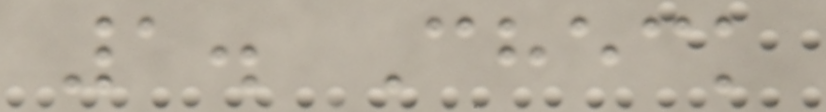1. Check
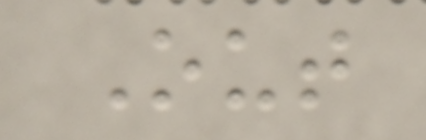Out
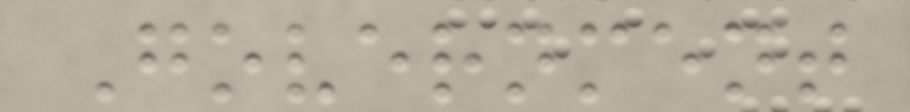Government
